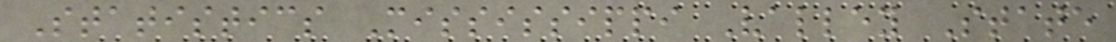Statistics Mississippi Valley State
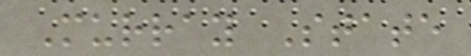Murray State
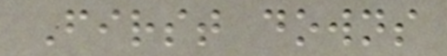First downs
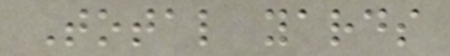Total yards
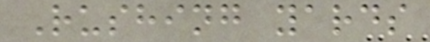Rushing yards
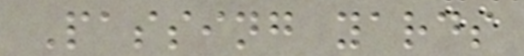Passing yards
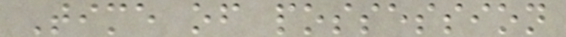Time of possession
